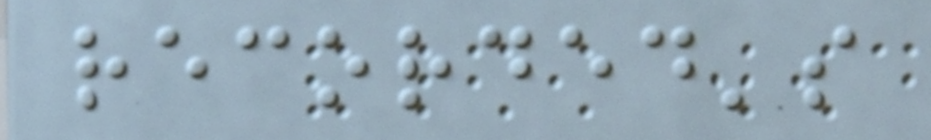recorded's
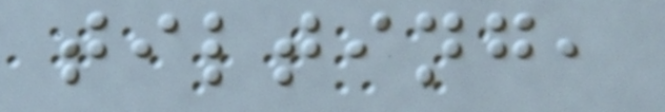tilting,
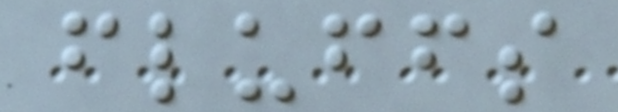fluffs
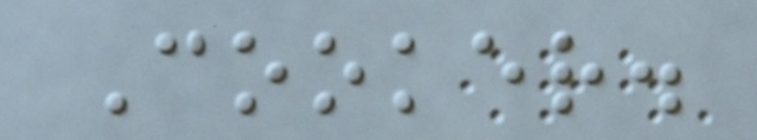Cooker.
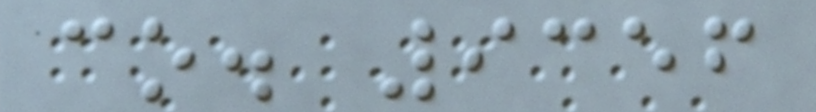co. 9356
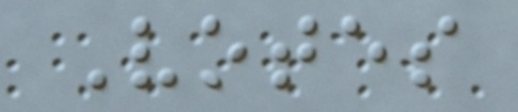Votes
